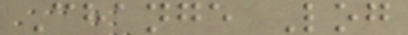Change Log
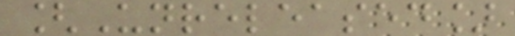[Unreleased]
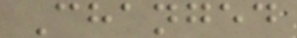Changed
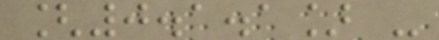[0.1.1] -
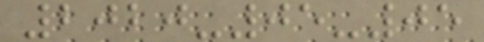2020-05-05
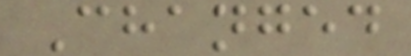Changed
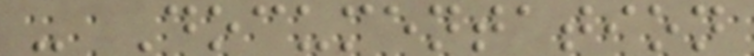- Documentation
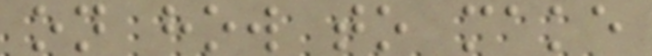on how to make
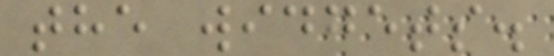the widgets.
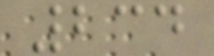234
